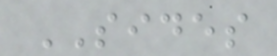SIDES
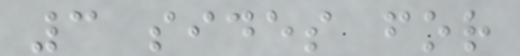3 sides for
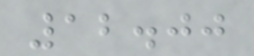12.00
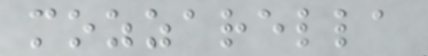mozzarella
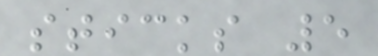sticks 5
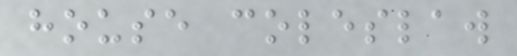house coleslaw
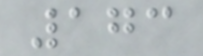173
